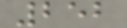252
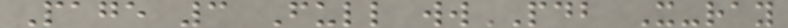Page 3 Full wwPDB X-ray
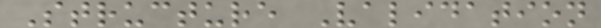Structure Validation
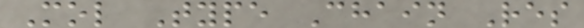Mol Type Chain Res
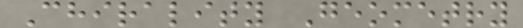Chirality Geometry
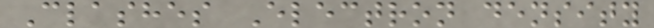Clashes Electron density
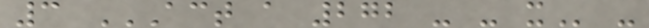3 ACT A 272 - - X -
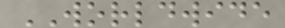WORLDWIDE
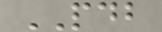PDB
